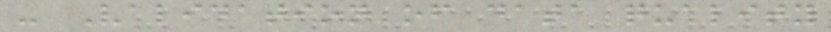- Validation of data quality
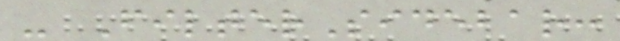- FilterSidebar:
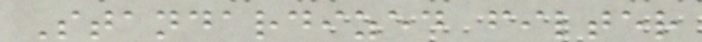Standardized filter
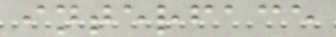interface
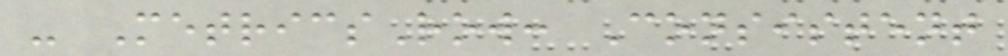- MetricsRow: Consistent
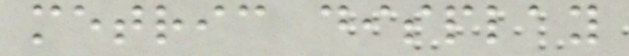metric display
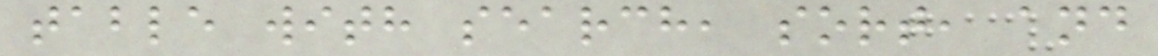table with search, sort, and
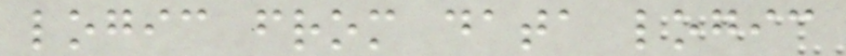logic from data logic
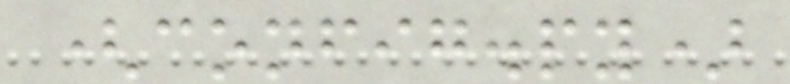(config.py)
